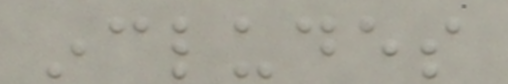includes
